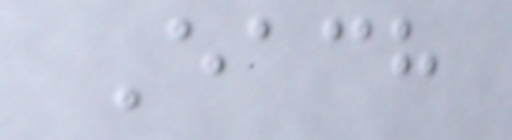Each
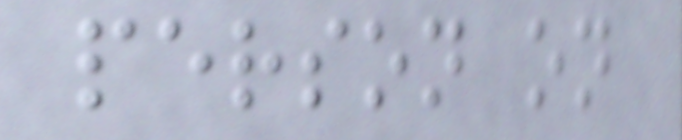person on
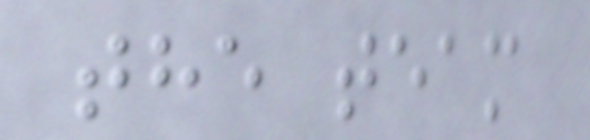the team
